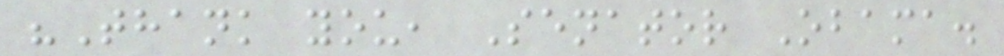"Thank you, Senator Obama.
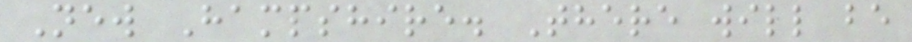New Hampshire. There will be
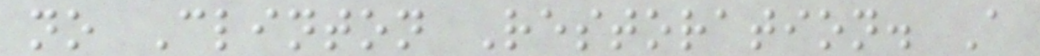no Clinton Restoration. A
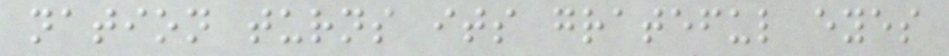nation turns its grateful eyes
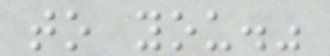to you."
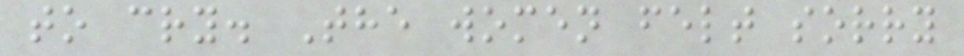to cry. The women felt sorry
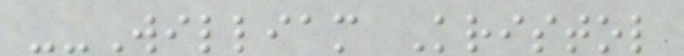--William Kristol
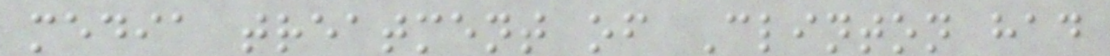media treatment of Clinton had
